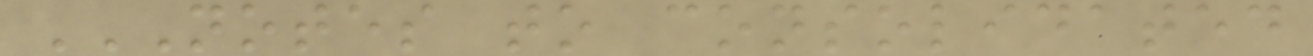NOTES TO CONSOLIDATED
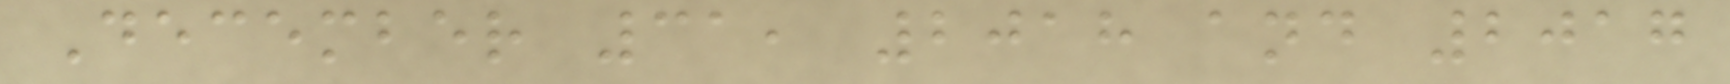December 31, 2018 and 2017
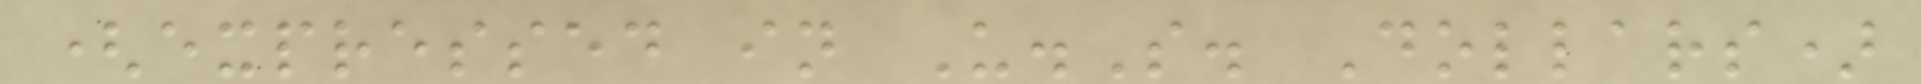(expressed in U.S. Dollars)
